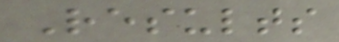Results
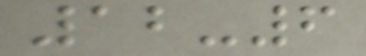12-6
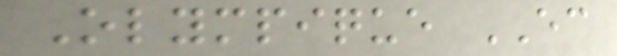Olympique EC
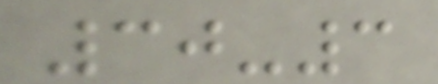30-3
